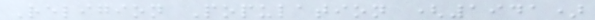Religion Population (1941)
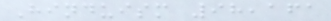Hinduism 98,161
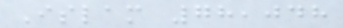Islam 78,048
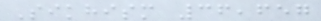Sikhism 36,657
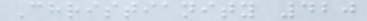Christianity 420
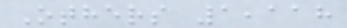Others 1,118
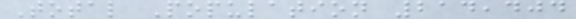Total Population 214,404
